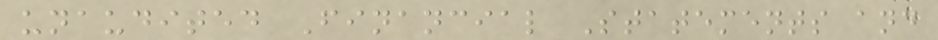unaudited Financial Statements and
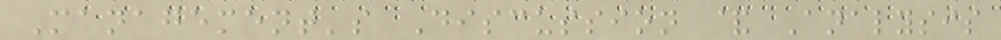Management's Discussion & Analysis
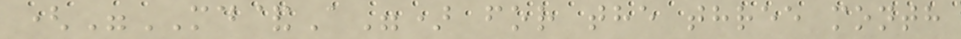("MD&A") for the three month
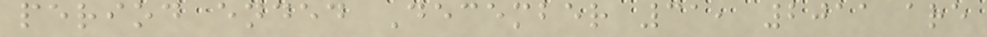period ended December 31, 2011 are
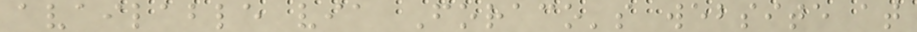available via Foraco's website at
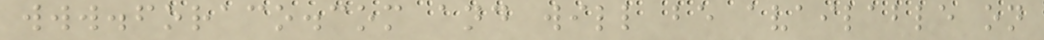www.foraco.com and will be available on
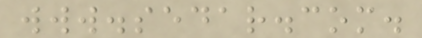www.sedar.com.
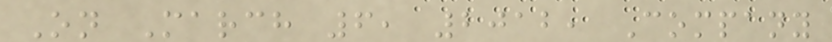On March 6, 2012, Company
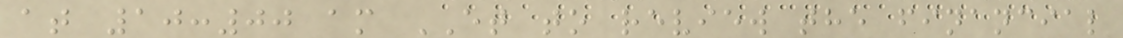at 10:00 am ET to review the financial
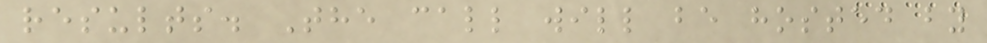results. The call will be hosted by
